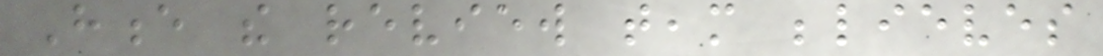Hence the review team believes
